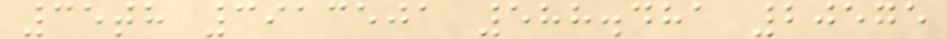35th 3913501 588.481 20575
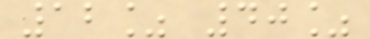12% 40%
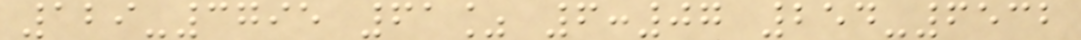129-3795 61% 6:07 254-6532
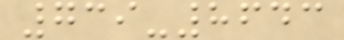739-8643
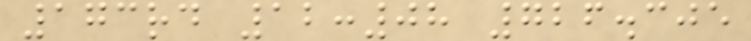173rd 12:08 726.305
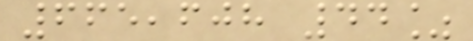665,608 44%
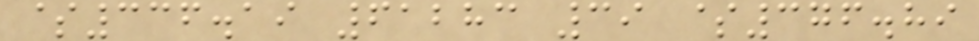$336.19 61283 39 $376.89
